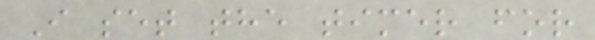I set the timer for
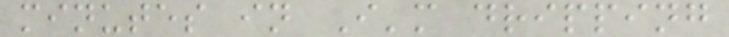minutes in I'm dripping
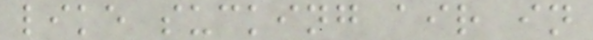like sucking air in
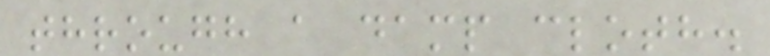through a damp cloth.
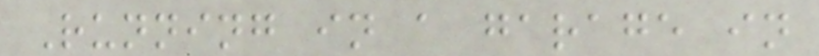Running in a garage in
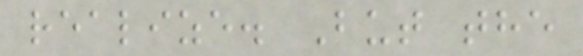realize. But the
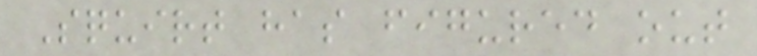Squirt has figured out
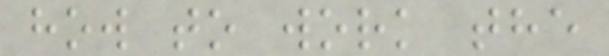how to work the
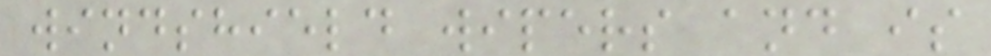windshield wipers and is
